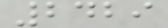2429
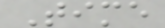Time
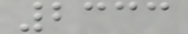2333
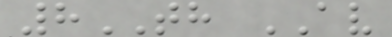8TH AV
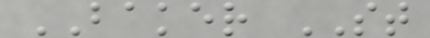BAKER ST
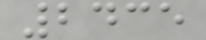2435
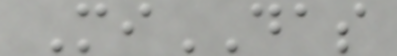MiDAS
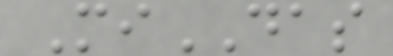MiDAS
